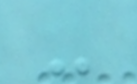-
